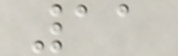11
